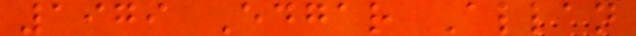1979 Edgar Allan
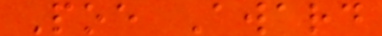Poe Award
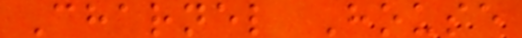Charnel House
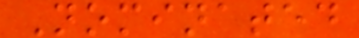Nominated
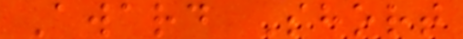Award Short
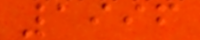1996
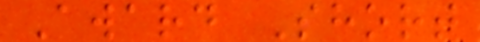Award Short
